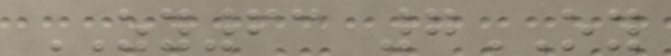ZY63 7OY
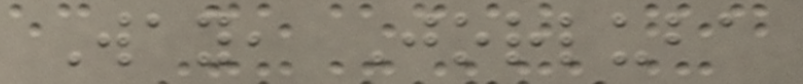Way, Jorluba
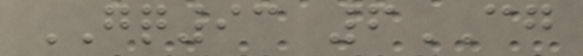GQ93 6CG
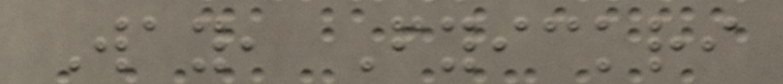Way, Fyickri
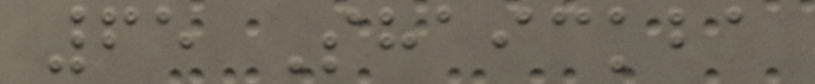65 Shaickba
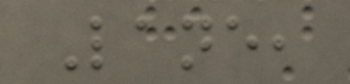Lane,
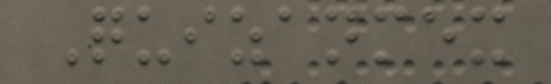Quizanmex
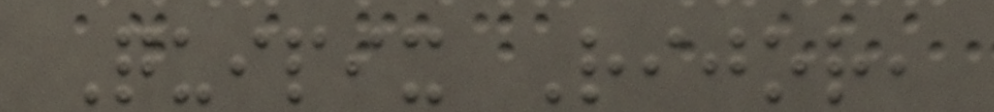Quipix Rijor,
